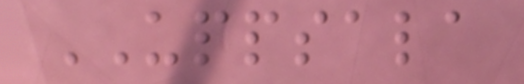UPPSALA
